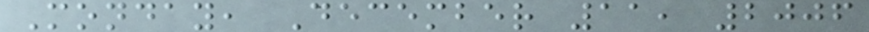Monday, December 11, 2006
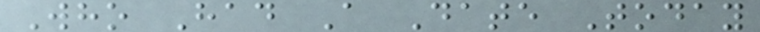Who Had A Date Today
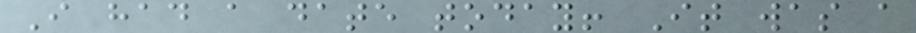I had a date today! It was a
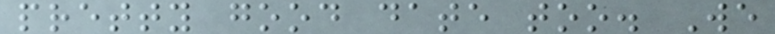pretty good date too. We
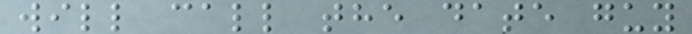will call the date guy
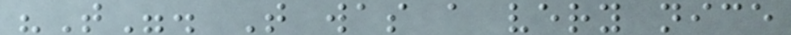"T". T was a very nice
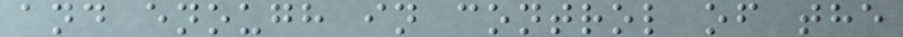and enough in control of the
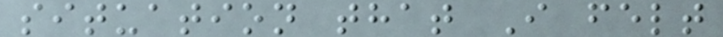situation that I felt
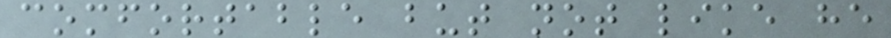comfortable but not like he
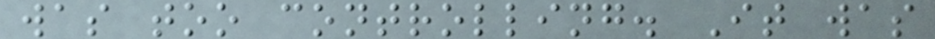was too controlling. It was
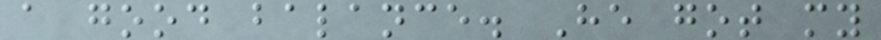a good balance. He got my
